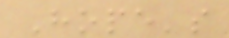Hope's
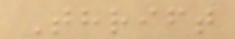Thrift
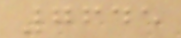7645
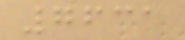7631
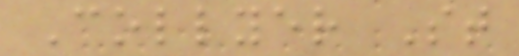Collyer St
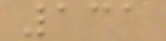131
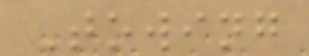Towing
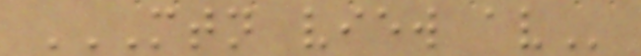MTN VIEW AV
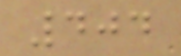404
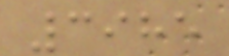3985
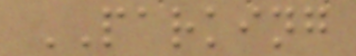PARKING
